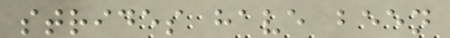strides have been
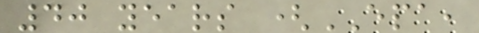40 years (EPA,
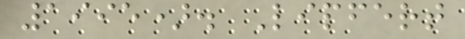1995). Lipfert
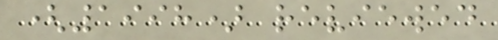(1998) reviewed
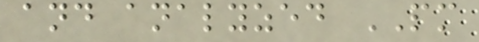and analyzed PM
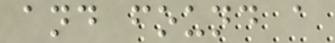and found a
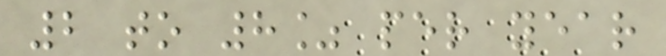2 to 8% per year
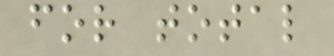for total
